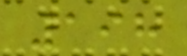198
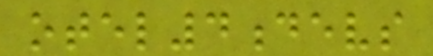otel4devs
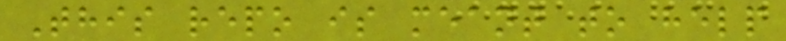This repo is meant to help
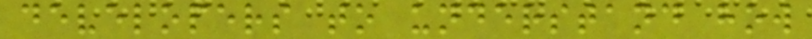developers to understand how
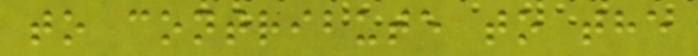to contribute to the
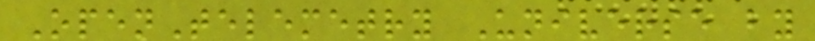OpenTelemetry Universe by
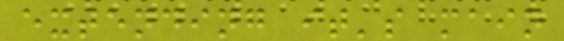extending it's main
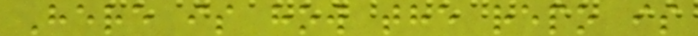Here is how the repo is
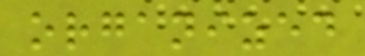organized
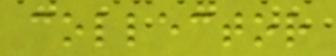collector
